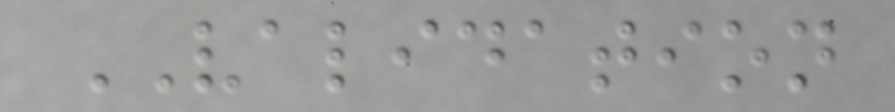VALIDATION
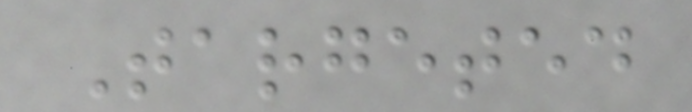Targeted
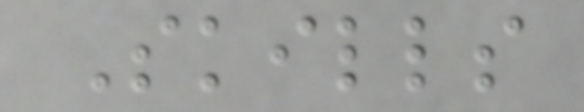Skills
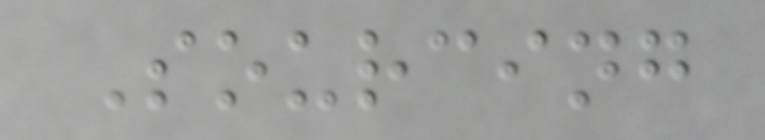Sourcing
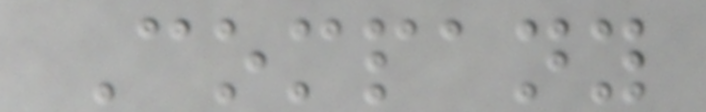Company
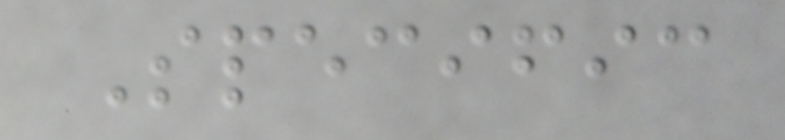Specific
